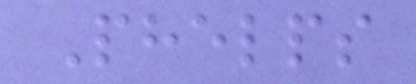Phelps
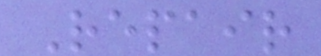Repair
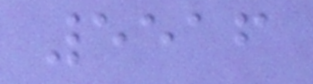5516
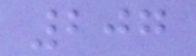207
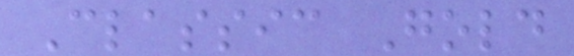Classic Gold
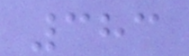383
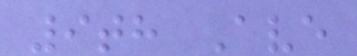9th Ave
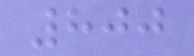800
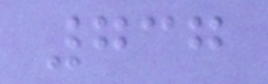737
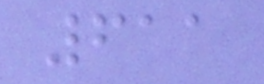611
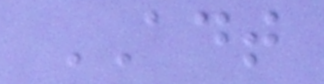ADT
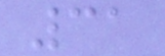31
